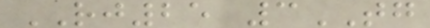RJ25 3TG
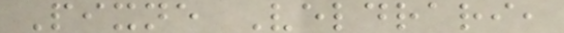Pixne Veldrari,
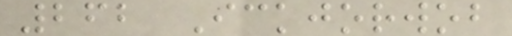262 Ickjorwob
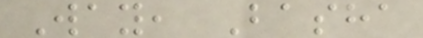Way, Basha
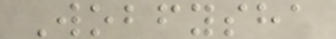Wobfysha
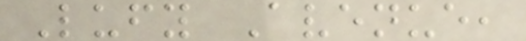Lufy Avenue,
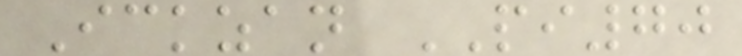Ickzan PI70
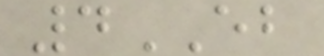4EB
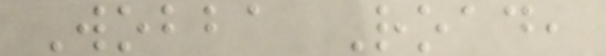Wobba Road,
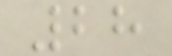28
